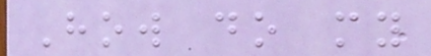How do my
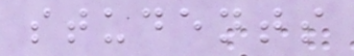students
